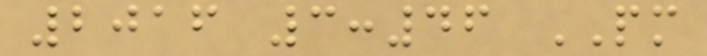2016 3:46 PM
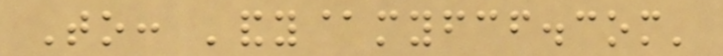To: 'andy@myfcf.com'
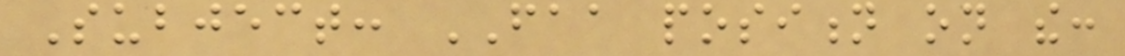Subject: FAA position on the:
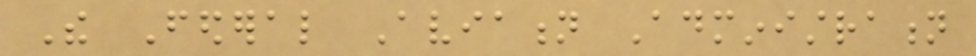The Federal Aviation Administration
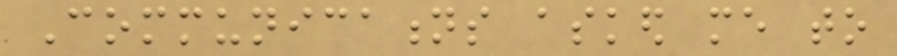Communications asked me to
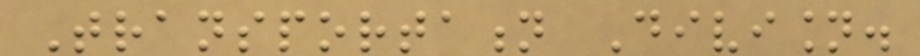Transportation Division.
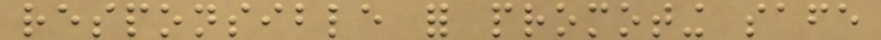responsible for promoting safe
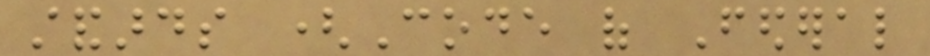standards (Code of Federal
